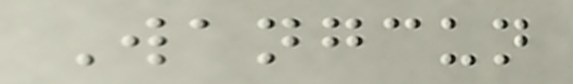Wangcun
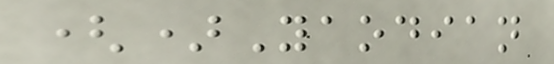()Yaodian
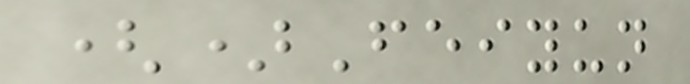()Feiyun
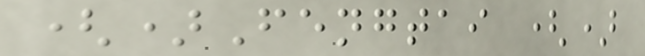()Fengtai ()
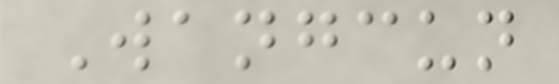Wangcun
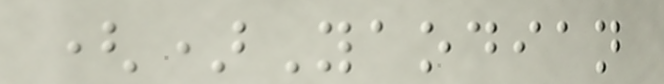()Yaodian
